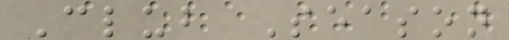Club Season
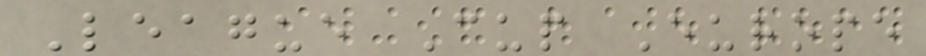League Cup Europe
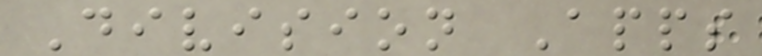Division Apps
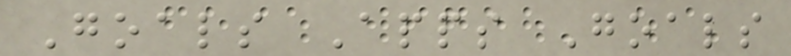Goals Apps Goals
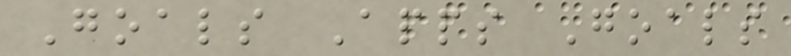Goals Apps Goals
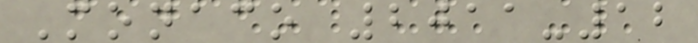Monaco 2011-12
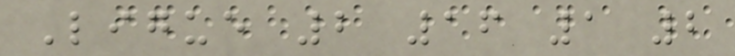Ligue 2 16 1 2
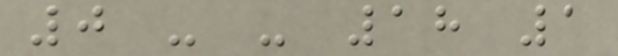0 - - 18 1
